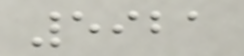5921
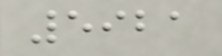5921
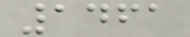1461
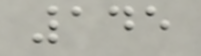145
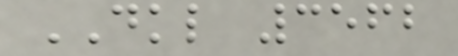DKL 3562
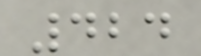424
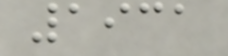1931
